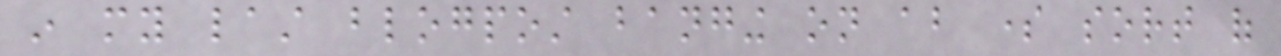in my last blogpost banging on about some sort of
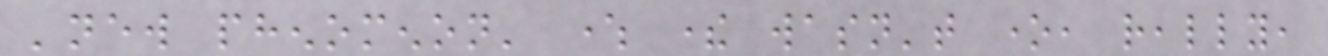'new phenomenon' where there wasn't one, really,
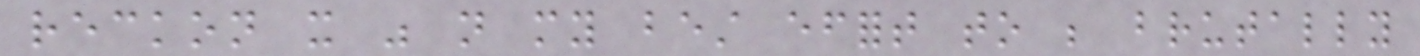reckon it was not my best effort to be brutally
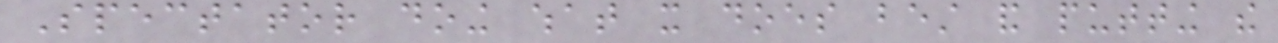Spectator doing what it does best and putting the
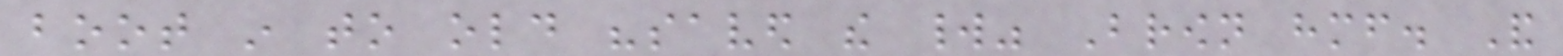boot in to old "saved the world" Brown himself. And
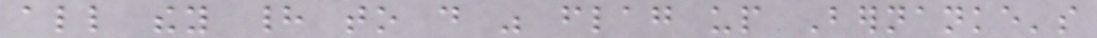all they had to do was flag up Bernanke's
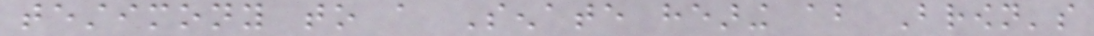testimony to a Senate hearing about Brown's
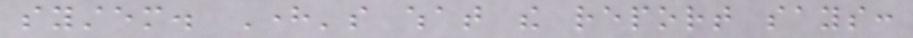system. Here's what the report says:
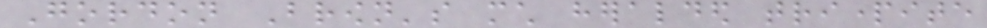Gordon Brown's much heralded tripartite
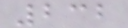232
